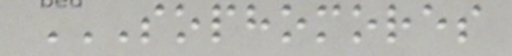SOPHOMORES
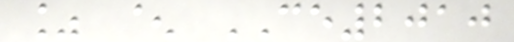% ^ CE2010
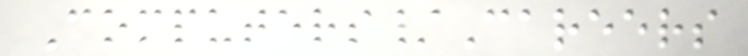Computers/Careers
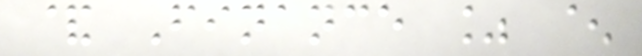& Finance % ^
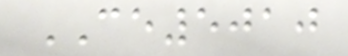CE5010
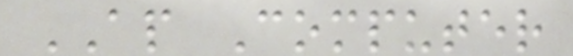AP Computer
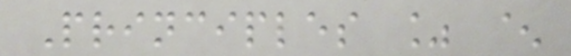Principles % ^
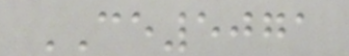CE5071
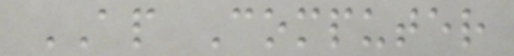AP Computer
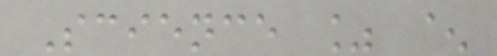Science % ^
